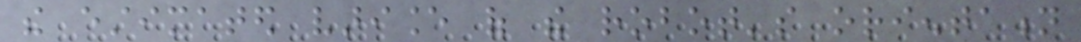the estimated variance of the robot's orientation
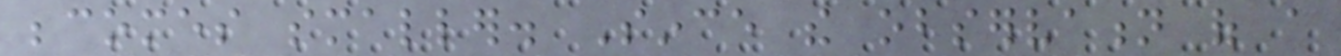becomes smaller. Since the observation of a
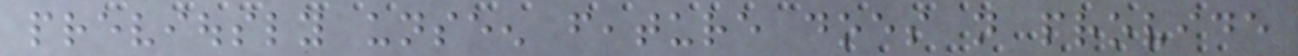previously unseen feature does not provide
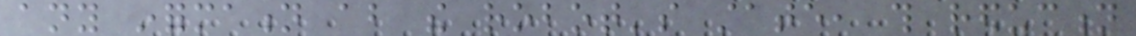any information about the robot's state, this reduction
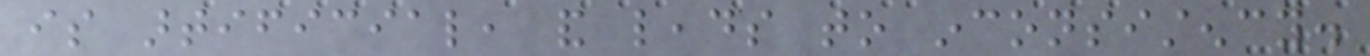is artificial, and leads to inconsistency.
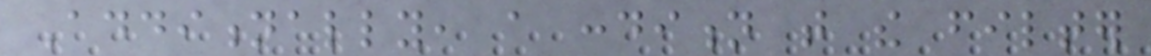Additionally, a condition that the filter
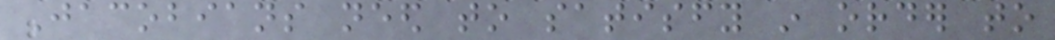Jacobians need to satisfy in order to
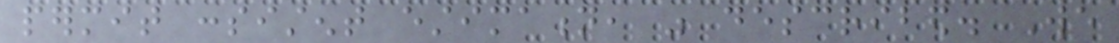permit consistent estimation, was described. We
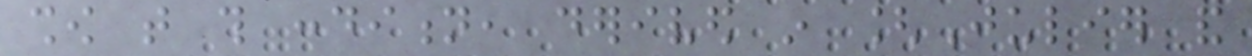show that this condition, derived in [Julier and
